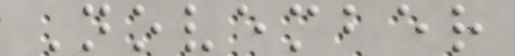November
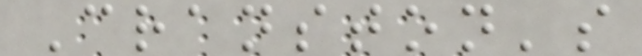Cranston's
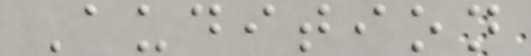Audition
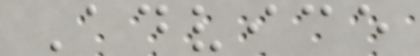Advice
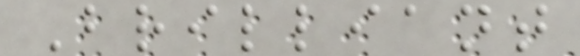Brilliant
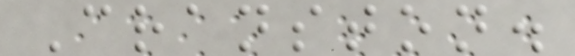Cranston.
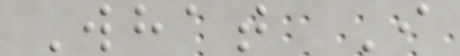What I
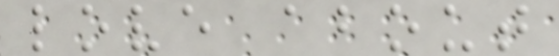love about
